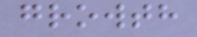growth
